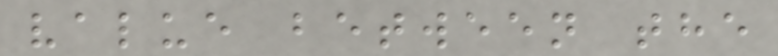value between the
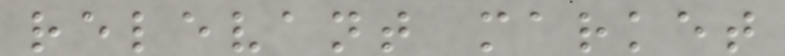relevant market
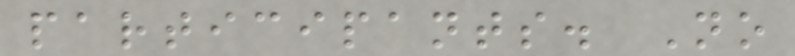participants. No
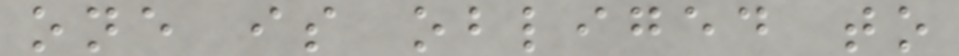one is obliged to
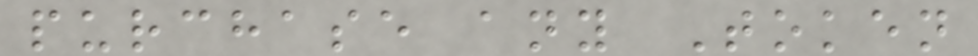purchase any Token
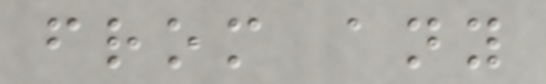from any
